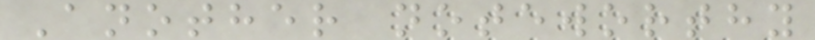Another noteworthy
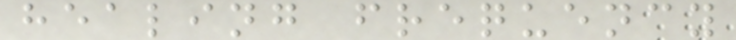healing frequency
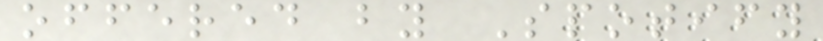offered by Spotify
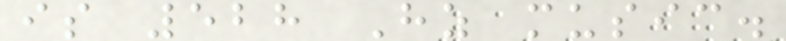is 528 Hz music.
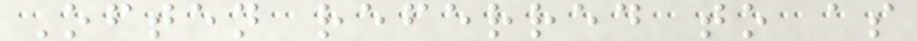Often referred to as
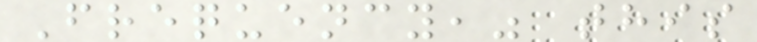Frequency," this
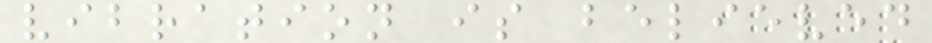vibration is believed
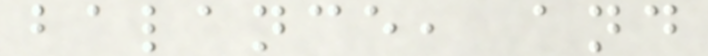balance, and
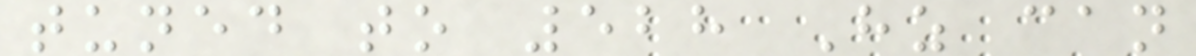tuned to 528 Hz can
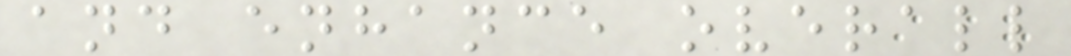and enhance overall
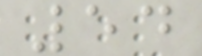54
